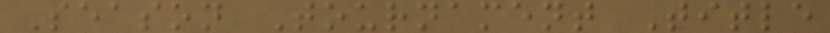Season Tournament Title
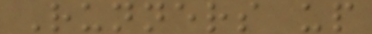Runners up
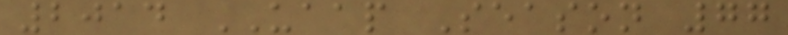2014 UAAP Season 77
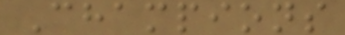Champions
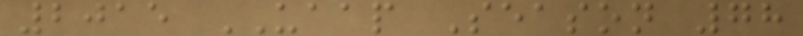2015 UAAP Season 78
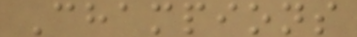Champions
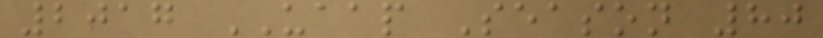2017 UAAP Season 80
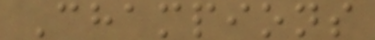Champions
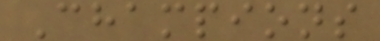Champions
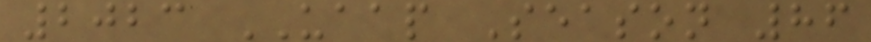2023 UAAP Season 86
